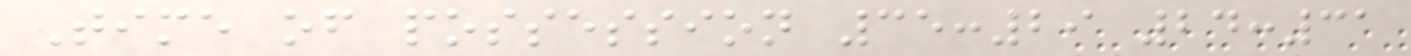Time of possession 35:29 24:31
